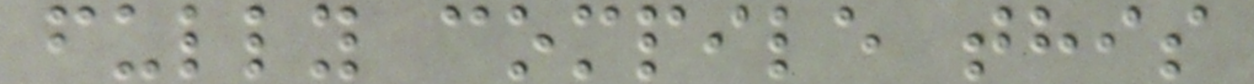fully compile this
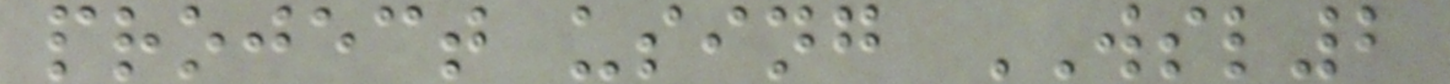project using WSL2
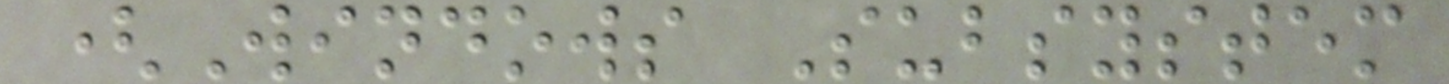(Windows Subsystem
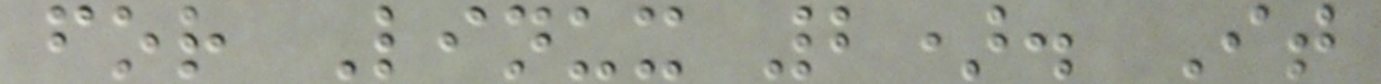for Linux 2). It
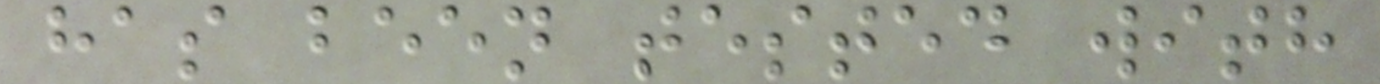has been tested with
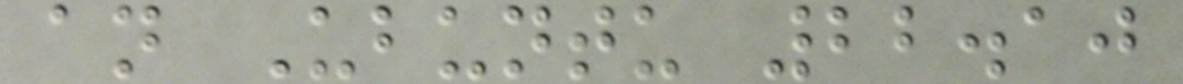an Ubuntu 22.10
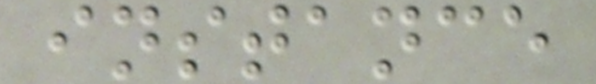instance
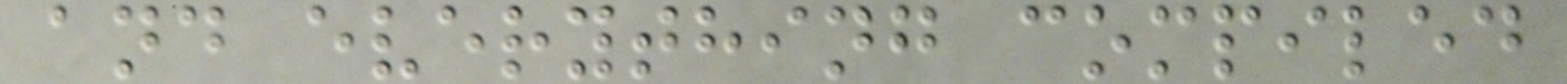and everything compiled
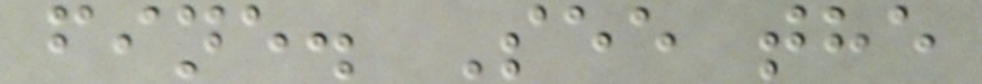fine. See the
